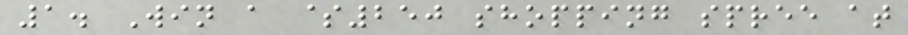1. Win a $250 shopping spree at
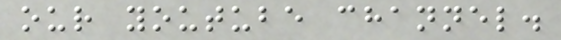our youtube channel.
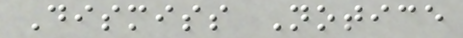Dismiss Notice
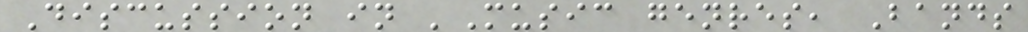Discussion in 'Music genres, Bands
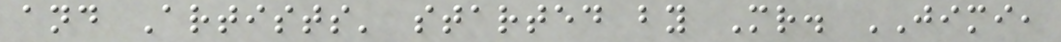and Artists' started by Mr. JIMI,
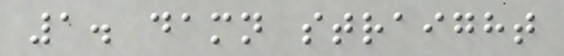1. damn straight
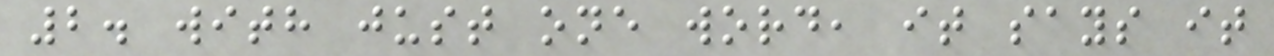2. with just one word, it says it
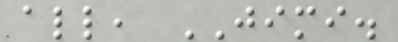all, JIMI.
